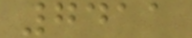7411
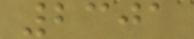2301
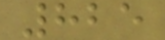825
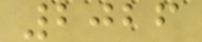2026
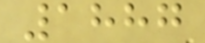1887
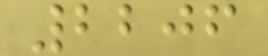2206
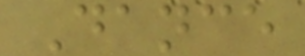Dance
